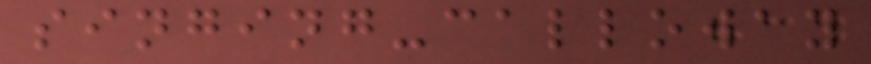singing-calloway
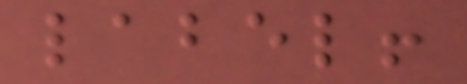label!
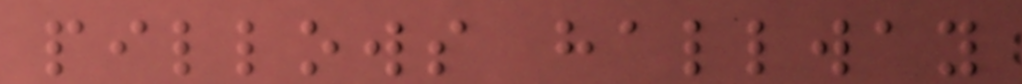pillows hallway
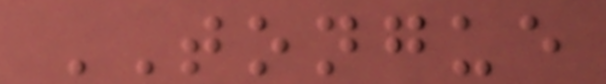TONGUE
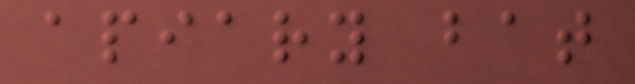apiary bat
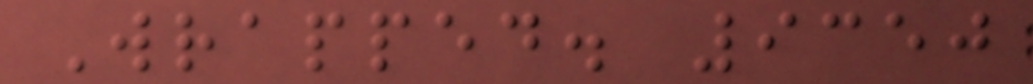Wrapped. 9350
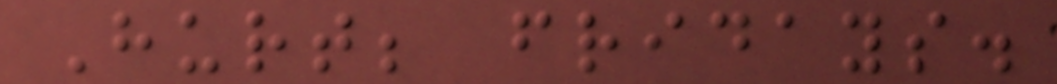Hurt; fridays.
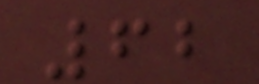62
